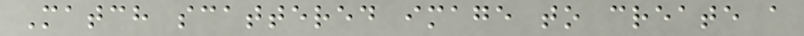Match scattered image to create a
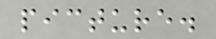picture.
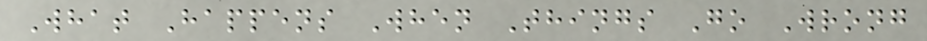What Happens When Things Go Wrong
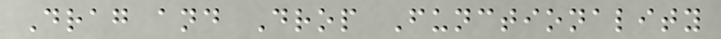Drag and Drop Functionality
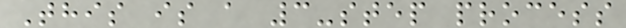This is a 3-step process
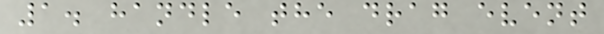1. handle the drag event
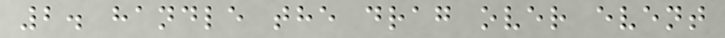2. handle the drag over event
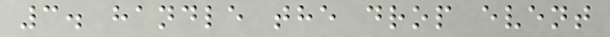3. handle the drop event
